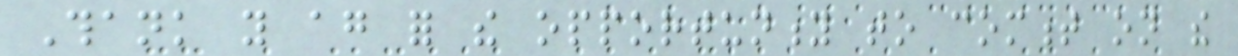Thank you again for the opportunity to comment on the
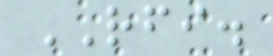RFI.
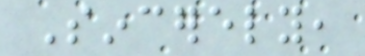Sincerely,
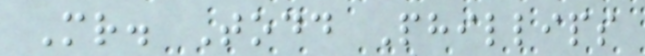Mr. Todd Phillips
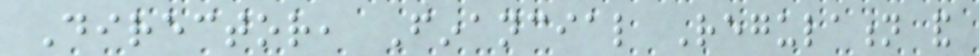Director, Financial Regulation and
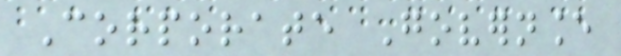Corporate Governance
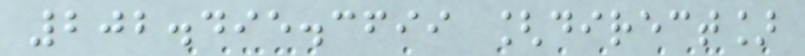202.495.3699 [direct]
